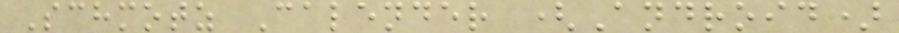Schmotz Calender (Android)
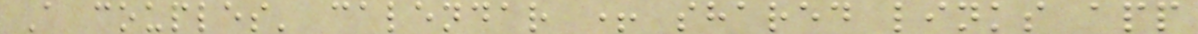A couples' calendar + shared links app
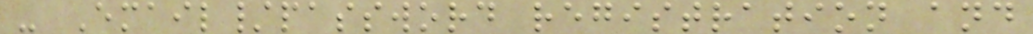- Email/password registration and
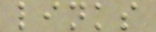links
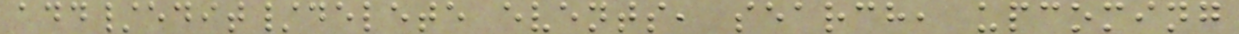add/edit/delete events, search, upcoming
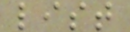list
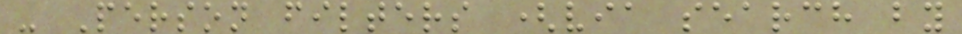- Person filters (via search by
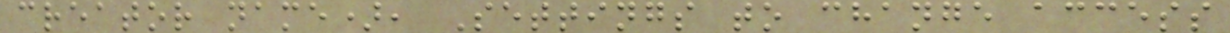creator name), Settings to change access
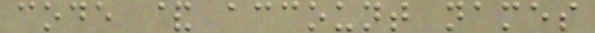code & account names
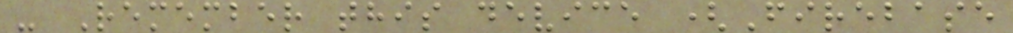- Remember this device (Firebase
